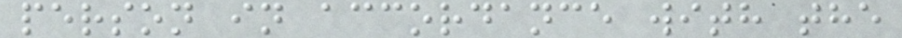person in accordance with the
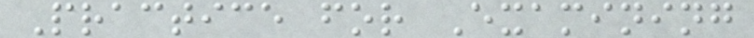Practice for Examining
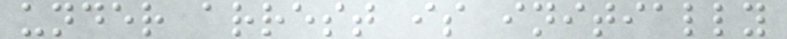under arrest is initially
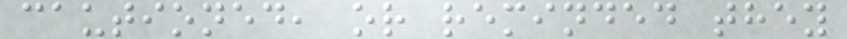cautioned, or reminded they
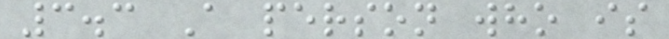3.3 A person who is
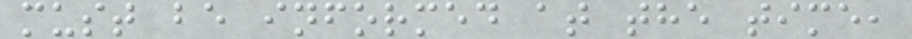must be informed at the time,
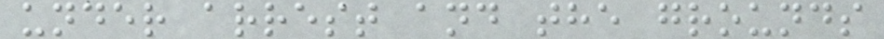under arrest and the grounds
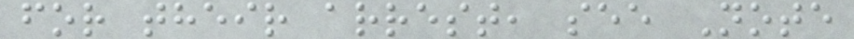for their arrest, see Note
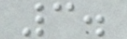3.
